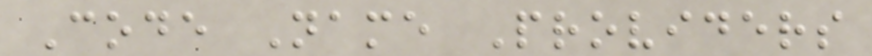Code Name Providers
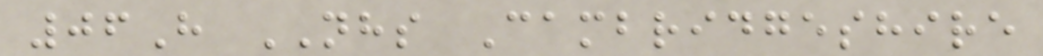06H NHS Cambridgeshire
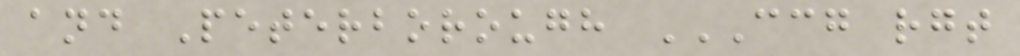and Peterborough CCG RGT
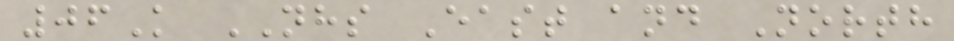06K NHS East and North
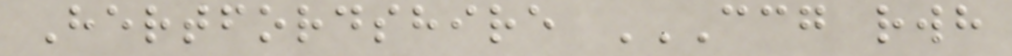Hertfordshire CCG RWH
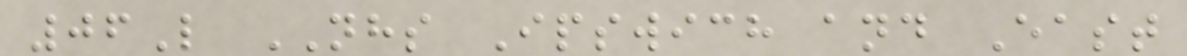06L NHS Ipswich and East
